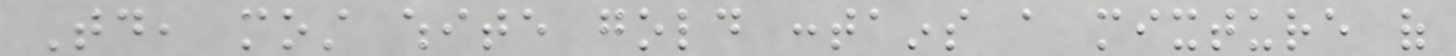Today, most white gold contains a mixture of
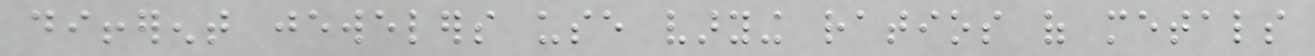different jewelers use varying ratios of metals
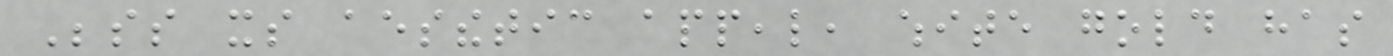Besides its aesthetic appeal, white gold has
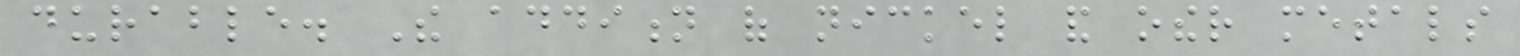durable. The addition of nickel and other metals
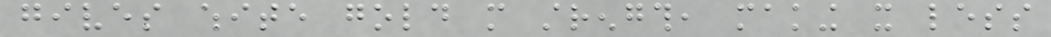gives white gold more strength, making it less
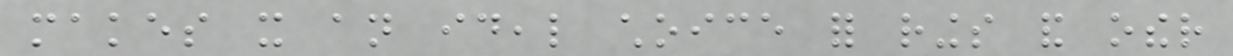makes it an ideal choice for rings and other
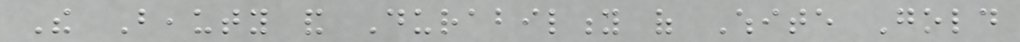The Beauty and Durability of White Gold
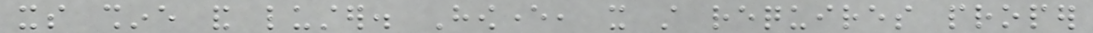its shine and luster. However, it still requires proper
